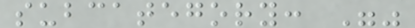subcategory: ""
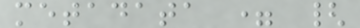metadata = {
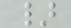}
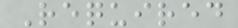Required
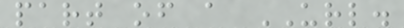part of a URL.
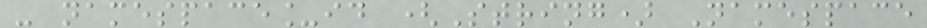- namespace_id (String) Namespace
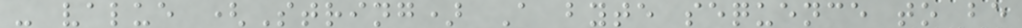- value (String) A byte sequence to be
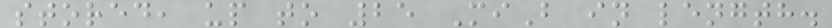stored, up to 25 MiB in length.
